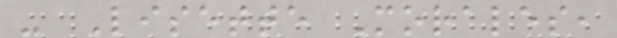- Lisette Morales,
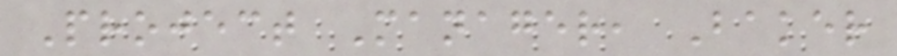Project Manager, Baker
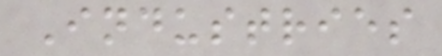Industries
